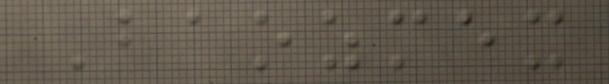Baozmex
